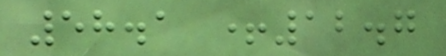58.1 +12.7
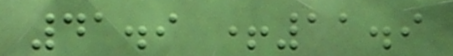41.9 +11.9
